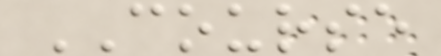COURSE
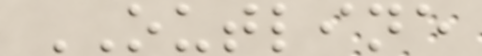OUTLINE
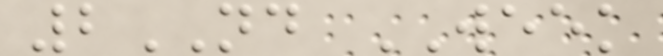2ND WEEK
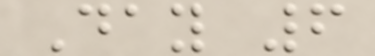Day 6
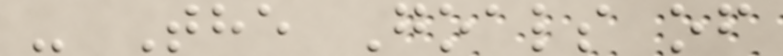- The Goals of
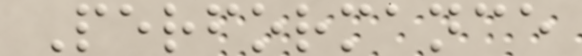Performance
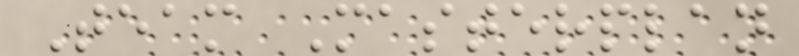Team Masterplan
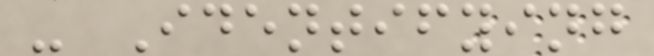- Identifying
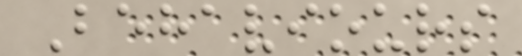Behaviours
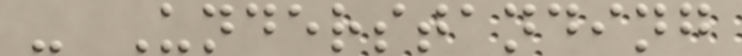- Understanding
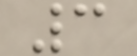3
